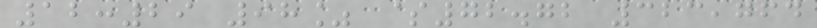12:29 98% $72.72 323,764
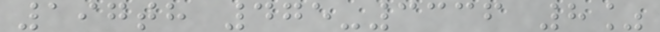197th 475-3336 8%
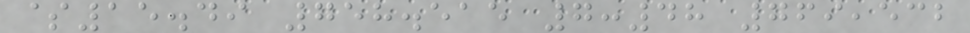$15.49 758.515 7:48 769,532
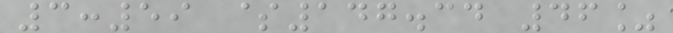3:59 $147.34 46%
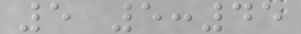5 5:45
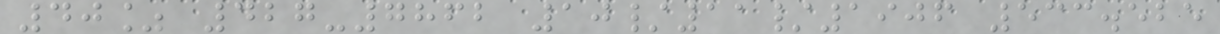40% 427-7862 10/11/1906 533.525
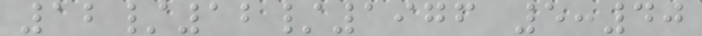12/12/1976 5:40
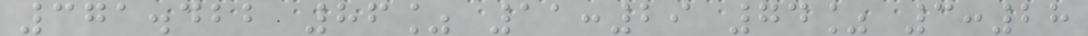371.422 86% 11:29 74% 3:28
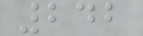242
